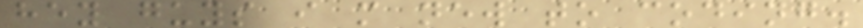hey guys i m new to coding.
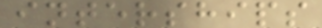interships
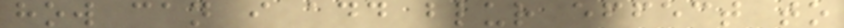how can i add blur effect to
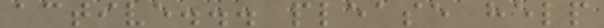active... please help
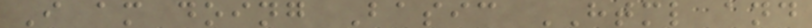I am doing Basic HTML and
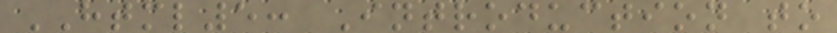HTML5: Introduction to
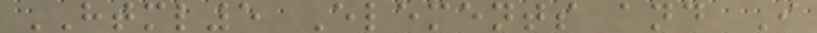HTML5 Elements and I
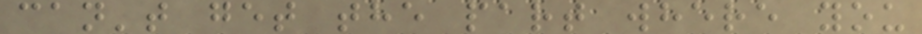can't get the part where you
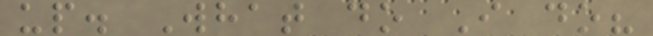up. What do I do?
